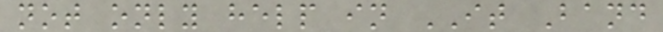not only help in IT Band
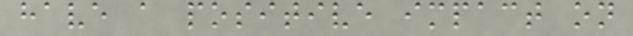have a positive impact on
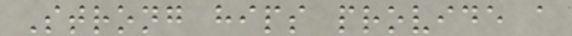Strong hips provide a
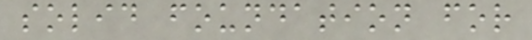solid foundation for
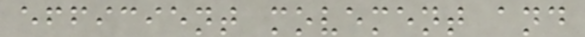efficient movement and
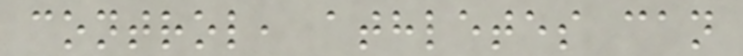control, athletes can
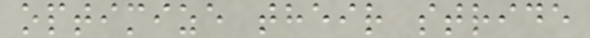optimize their stride
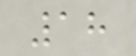18
